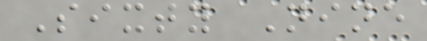Sixty Nine
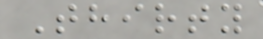Thirty
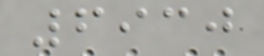6930
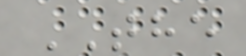THE
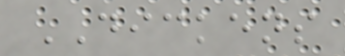DICKENS
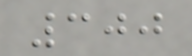300
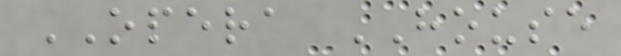OPERA HOUSE
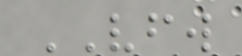VFW
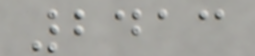2413
